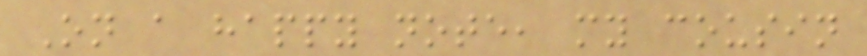On a happy note, my cousin
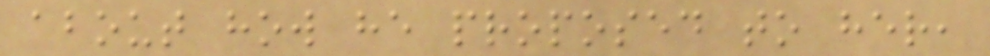about how he proposed to her,
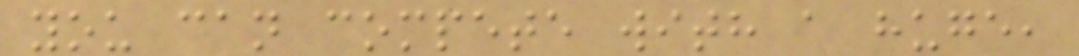you can compete with a huge,
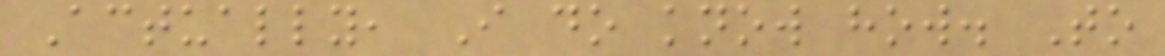Actually, I do know how. To
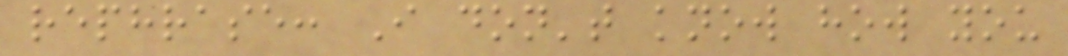rephrase: I don't know how you
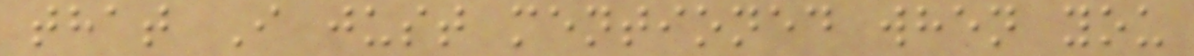that I just mentioned when you
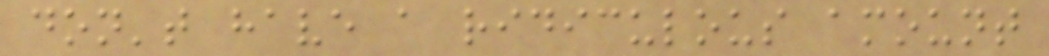don't have a ridiculous amount
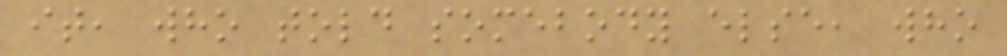it, who told somebody else, who
